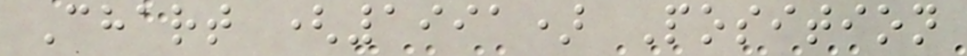Chart (1991) Position
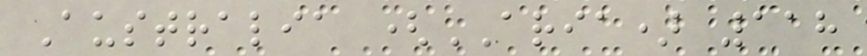Australia (ARIA) 118
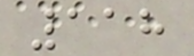118
